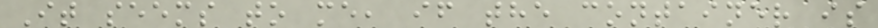It seems to me, if the container is
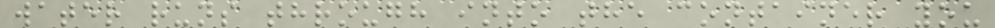water runs through into the container you
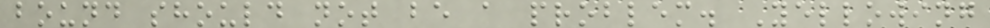bound should not be a problem. Yellowing
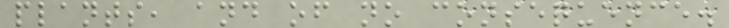plants, and of no consequence.
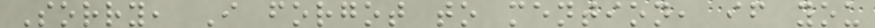Sorry, I forgot to mention, if you
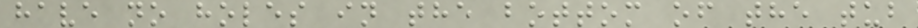have no holes in the bottom of the tub
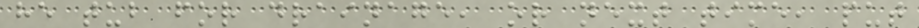he tub for drainage, or next time, put
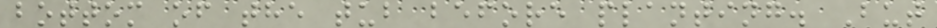bottom of the tub before planting. But
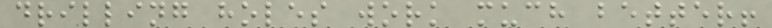drilling holes work much better!
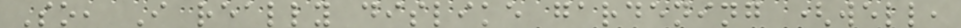So, I really dislike gardening (well,
